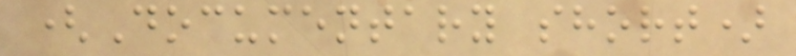(Documentary short)
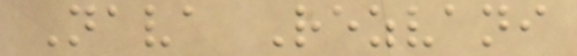Nava Rezvani
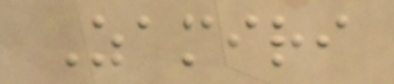Zamiri
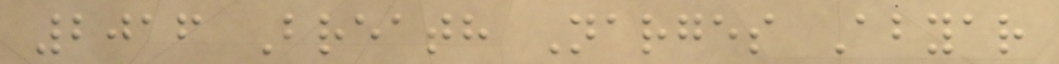2016 Breath Narges Abyar
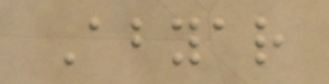Abyar
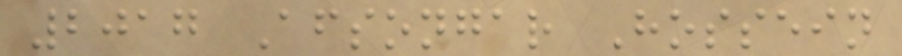2017 Afsongar Hossein
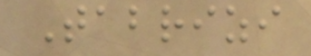Tabrizi
